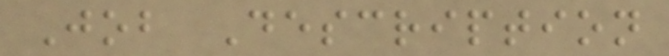Job Description
